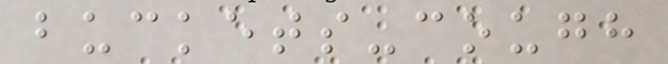buckets-cough
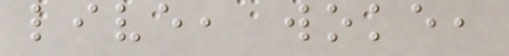live, woke,
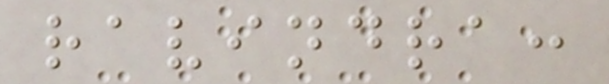ravindra:
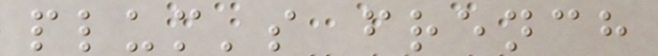plum's french
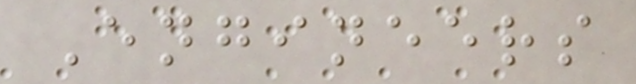Engineers
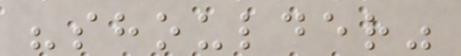"shoulder"
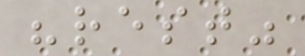"rest"
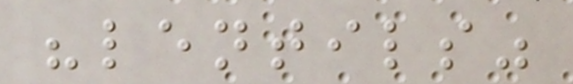"lentils"
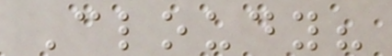Cloudy?
